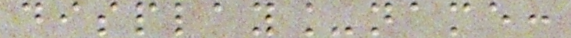display_name:
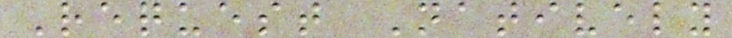Request Natively
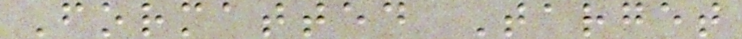Formatted Target
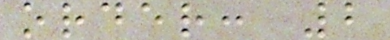order: 2
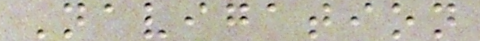Navigation
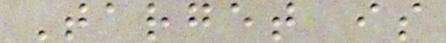Target is
